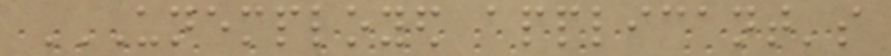UNEMPLOYED APPLICANT'S
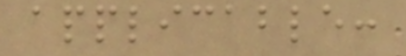applicable:
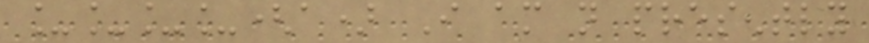____(a) I am not presently
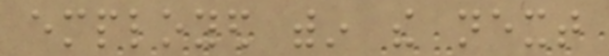employed within the next
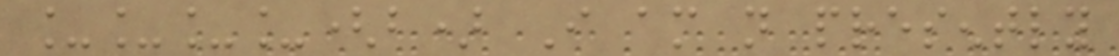____(b) I am not presently
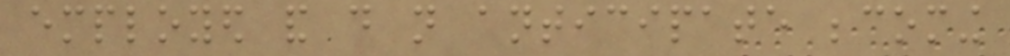employed and do not anticipate becoming
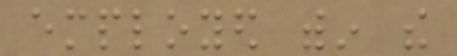employed within the
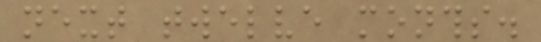next twelve months.
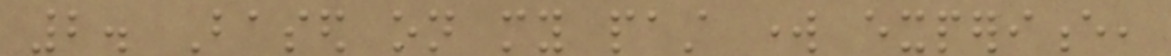2. Based on my past work experience,
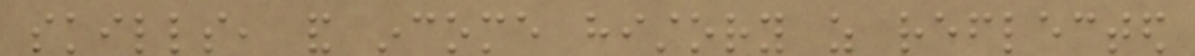skills, and income history as reflected
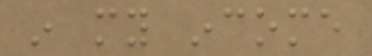in my income
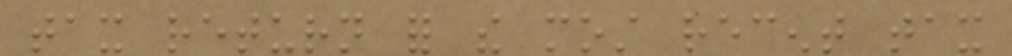tax return for the most recent tax
